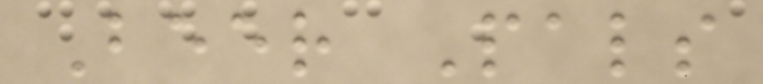Beer Pals
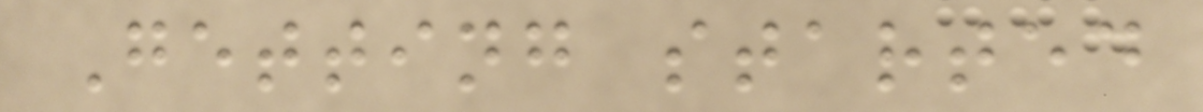Getting started
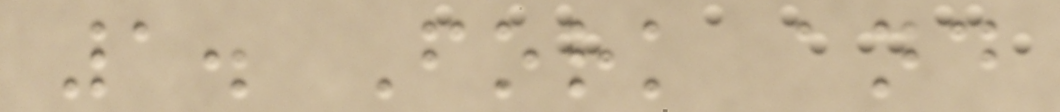1. Fork and
